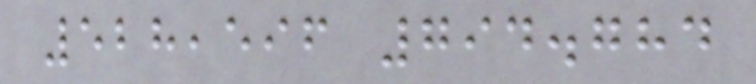528,596 794.784
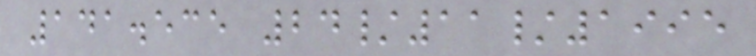141.535 24/11/1995
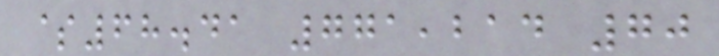$68.41 771,214 70
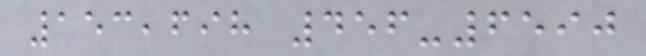153,698 456-6590
